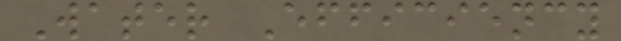Water Efficiency
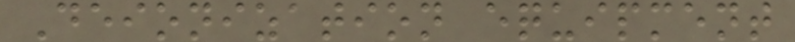Deionization equipment
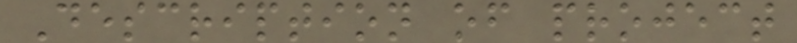Description of project
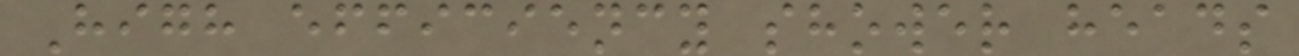High efficiency shower heads
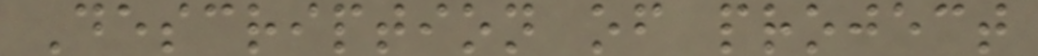Description of project
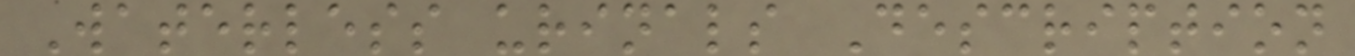Waterless urinals Description
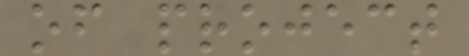of project
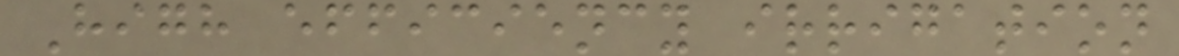High efficiency irrigation
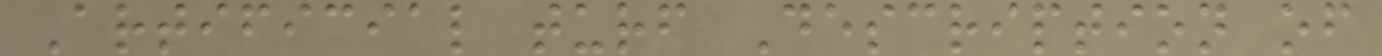Artificial turf Description of
